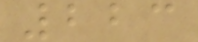223
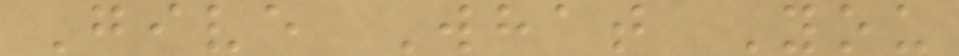Give What You
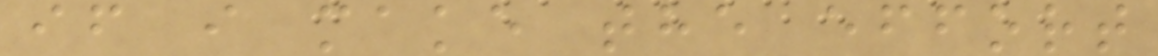if i make the effort
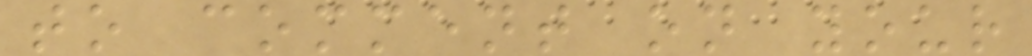to comment on your
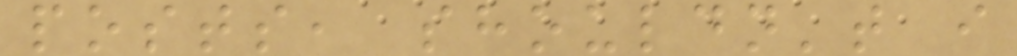posts, shouldn't i
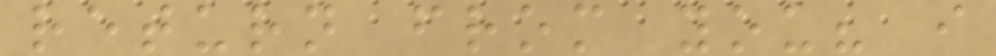return from you? i
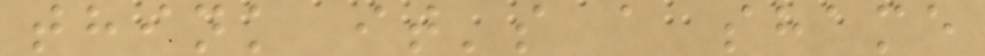think it's a shame
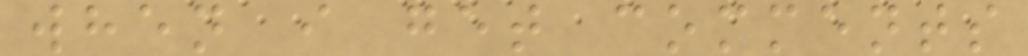when i get comments
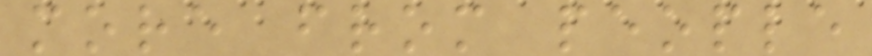more from people
